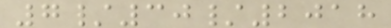7/30/2018
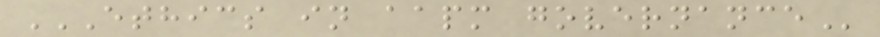ETHICS IN AAPM GOVERNANCE
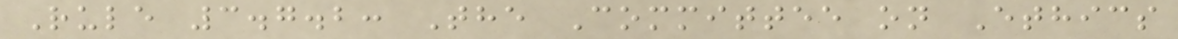Rule 3.7.2: The Committee on Ethics
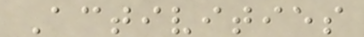Activities
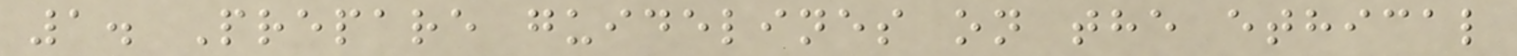1. Prepare guidelines on the ethical
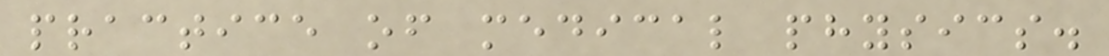practice of medical physics.
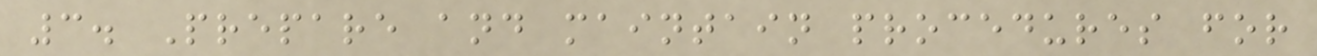3. Prepare and maintain procedures for
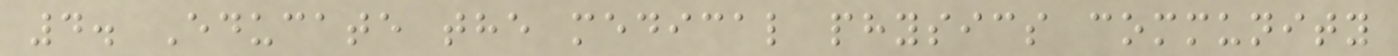4. Educate the medical physics community
